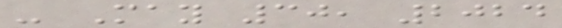- May 30, 2024
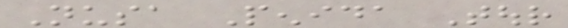Nusa Penida Tour
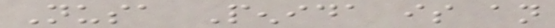Nusa Penida is an
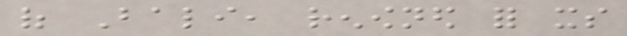of Bali, renowned for its
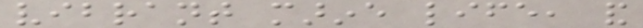vibrant marine life, and
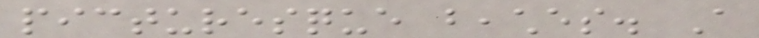picturesque beaches. A
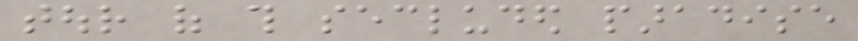tour of this secluded paradise
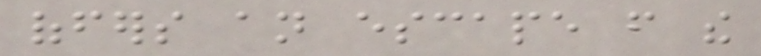offers an escape from the
